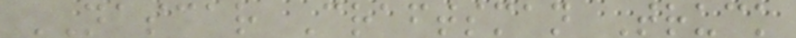NASCAR Craftsman Truck
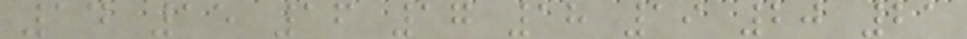14 15 16 17 18 19 20 21
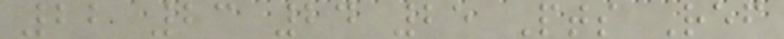22 23 24 25 Pts Ref
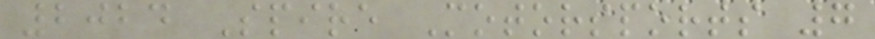2024 Spire Motorsports 7
